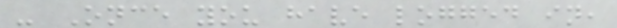- Once you have logged in,
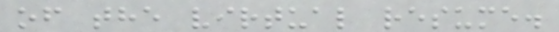of the virtual resume.
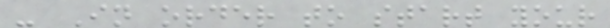- In order to start your
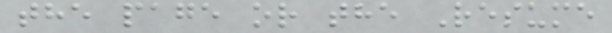the page or the Resume
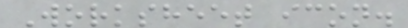Worksheet icon.
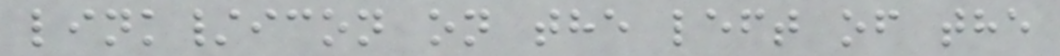link/icon on the left of the
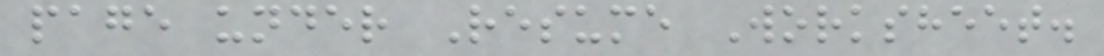page under Resume Worksheet.
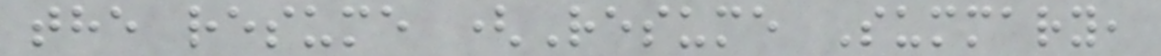the resume (Resume Summary,
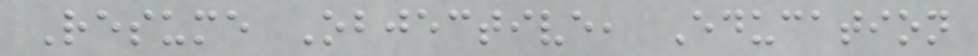Resume Objective, Education
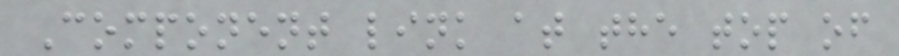Component link at the top of
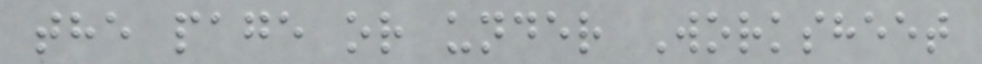the page or under Worksheet
